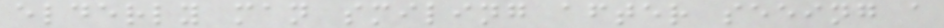elderly man smiling after seeing a
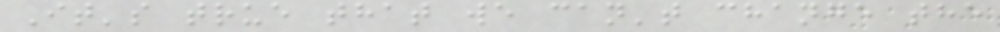It's true that we can't change the
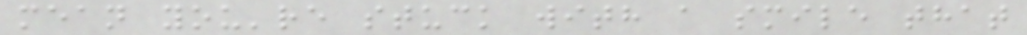mean you're stuck with a smile that
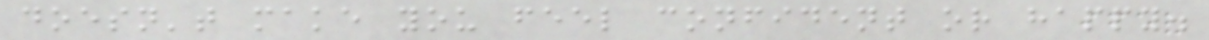doesn't make you feel confident or happy.
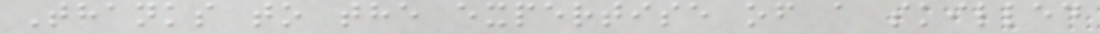Thanks to the expertise of a skilled
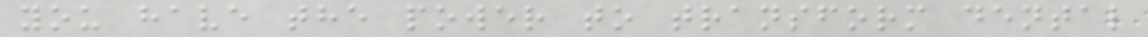you have the power to transform dental
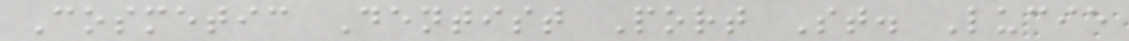Cosmetic Dentist Port St. Lucie
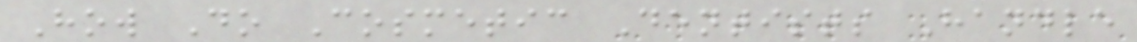How Do Cosmetic Dentists Handle
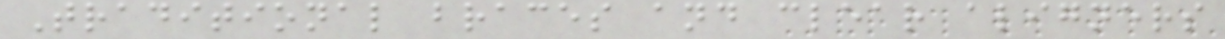Traditional braces and clear aligners
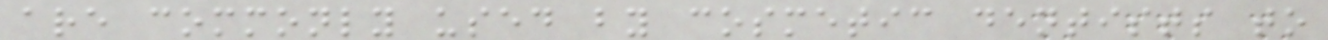are commonly used by cosmetic dentists to
